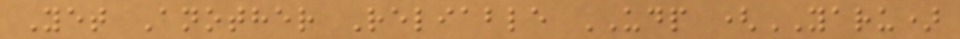Yet Another Reliable UDP (YARU)
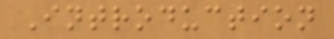Introduction
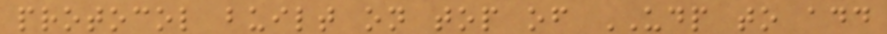protocol built on top of UDP to add
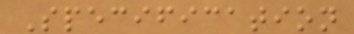Specification
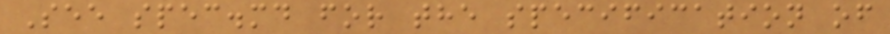See spec.md for the specification of
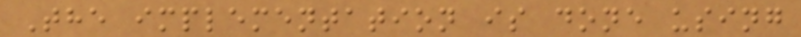The implementation is done using
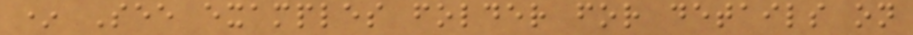* See examples folder for details on
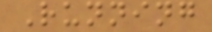Running
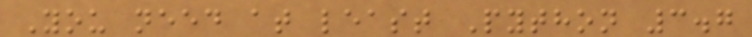You need at least Python 3.7
